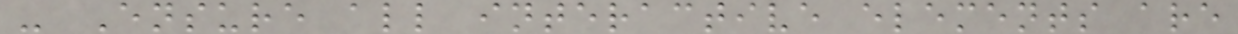- Ensure all interactive elements are
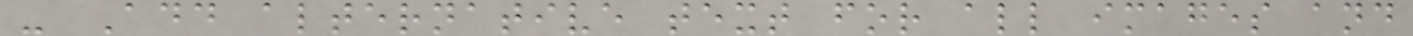- Add alternative text for all images and
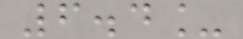6.4_
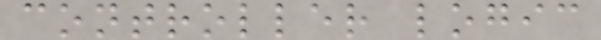controller logic
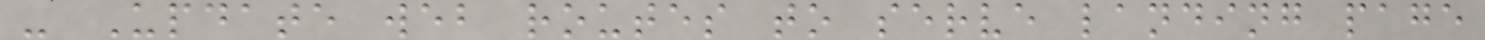- Update web routes to serve landing page
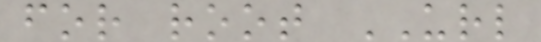for root URL
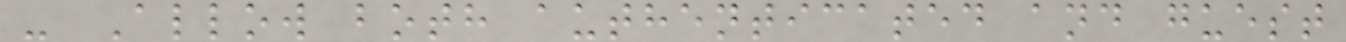- Allow both authenticated and guest
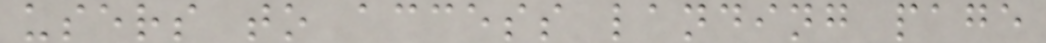users to access landing page
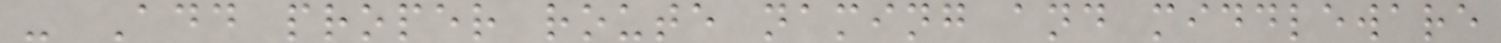- Add proper route naming and middleware
